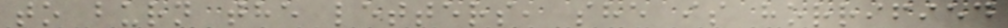to burn the letters, she is horrified
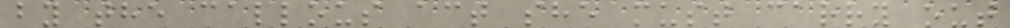by the callous act she must carry out
